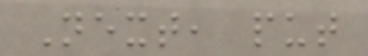Next, put
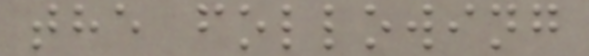the following
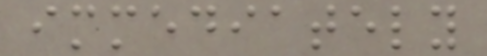immediately
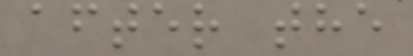after the
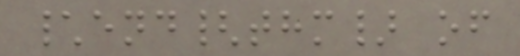\end{thm} of
